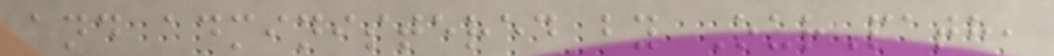and administered by OurPath,
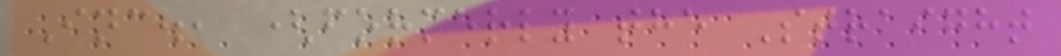Inc., (formerly the Straight
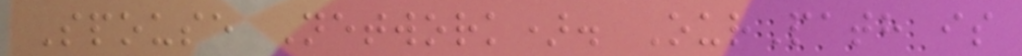Spouse Network). OurPath is
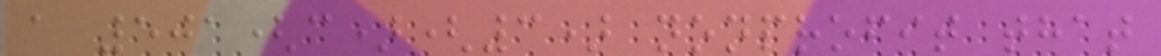a 501(c)(3) nonprofit that
